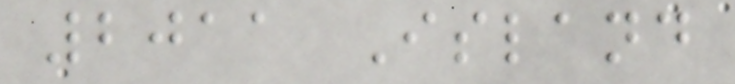2011 Island
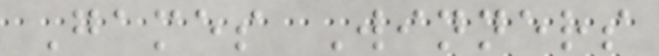Games Winners
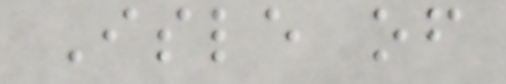Isle of
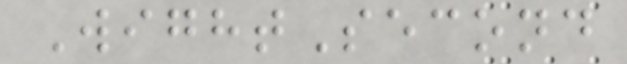WightSecond
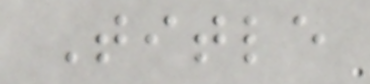Title
